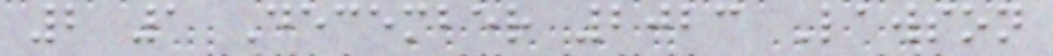2 1 December 2023 Lawson
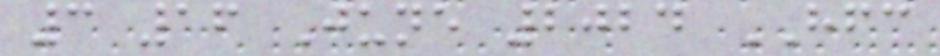3 16 June 2024 HFC
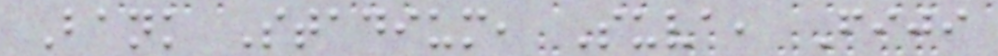Bank Stadium, Suva, Fiji
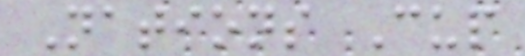Nations Cup
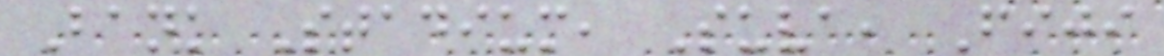Bank Stadium, Suva, Fiji
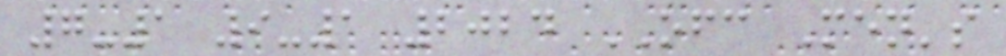7-1 9-1 2024 OFC Men's
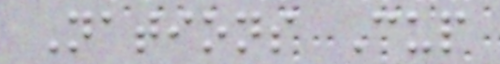Nations Cup
